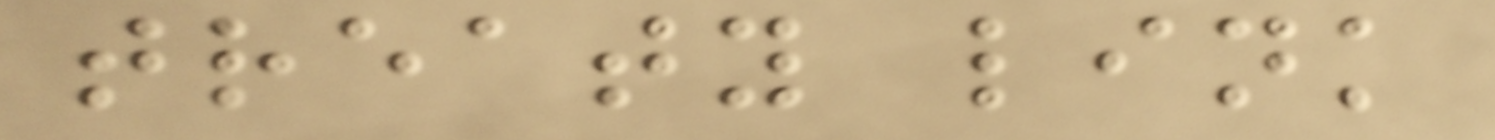treaty link
